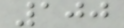100
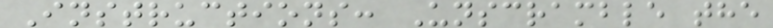Instructions: Unscramble the
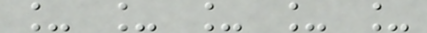_ _ _ _ _
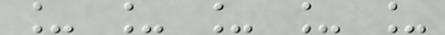_ _ _ _ _
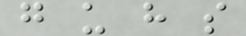g u h s
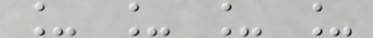_ _ _ _
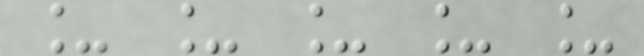_ _ _ _ _
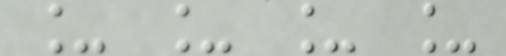_ _ _ _
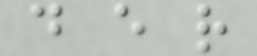d e r
